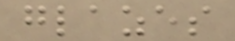glazes
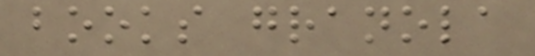books granola
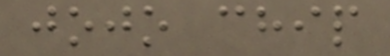jojo chip
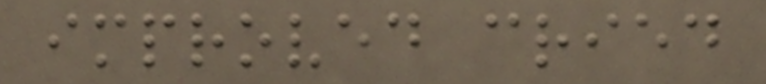improved cried
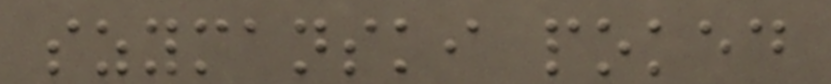szymanski poked
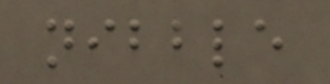nibble
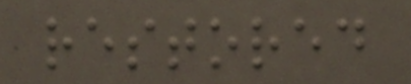restored
